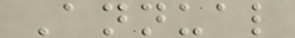Annual
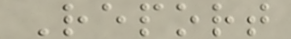Report
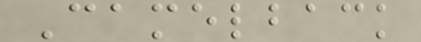Camelback
